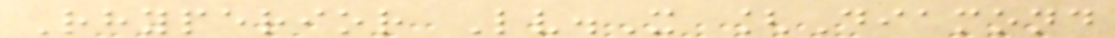Rhyperior Lv.X [Diamond
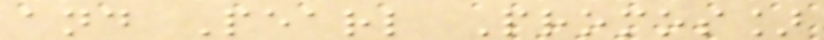and Pearl Promos]
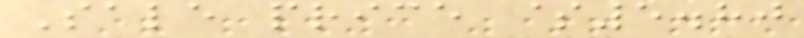Sale price $5.80
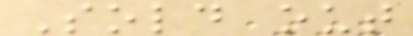Sold out
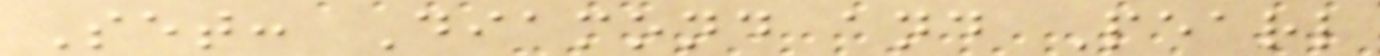Set: Diamond and Pearl
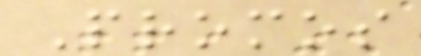Promos
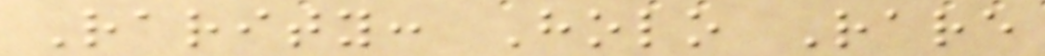Rarity: Holo Rare
